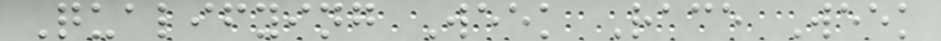Qualifying Week Race Week
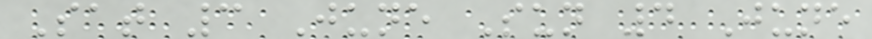Sat 3 June Sun 4 June
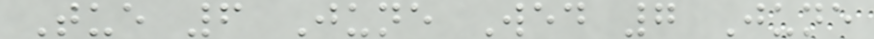Tue 6 June Wed 7 June
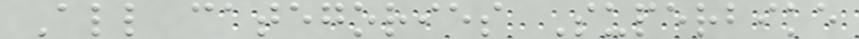All categories Superbike
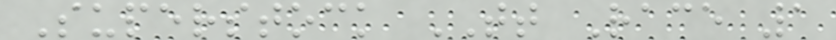Superstock TT Race 1
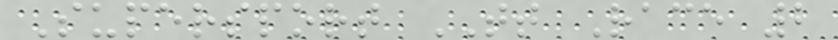Supersport TT Race 2
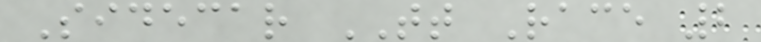Sidecar TT Race 2
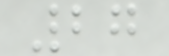27
